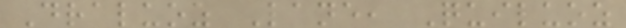Draluoz Lane, Quiluoz
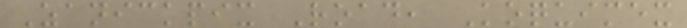Zanickpix Road, Koquimex
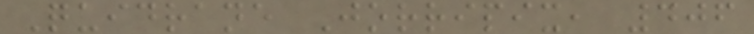Quidrane Jorripix, 406
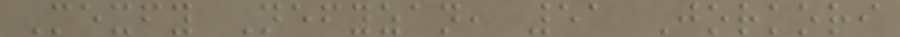Mexfy Nefyzan, 51 Jorkori
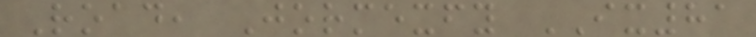Road, Jormexfy IX81
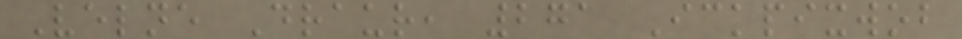Velne Draur, 271 Ickpixwob
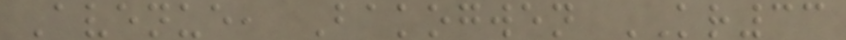Avenue, Bakogwen KR33
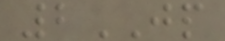2JP
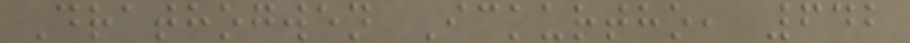Drathogwen Ickurtho, 642
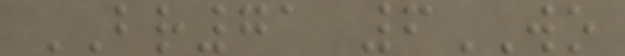BR71 6WO
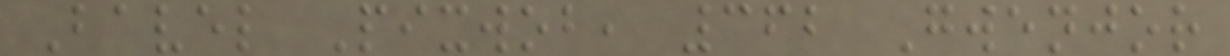Bavel Pixwob, 362 Gwenjor
